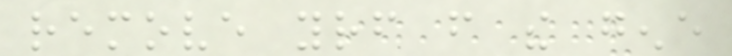remove yourself from the gene
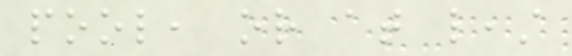pool, or at least
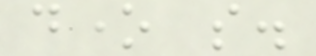done so.
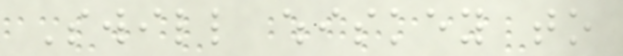Swill whiskey to
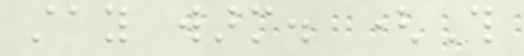stay warm. (This
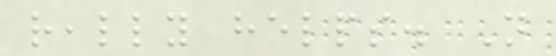really helps. Not
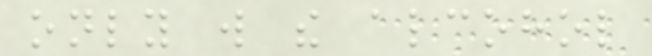only will the alcohol
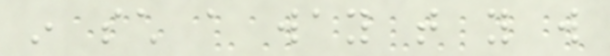in such a way that you will
